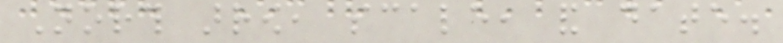North arrow, scale, and date.
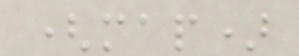(map)
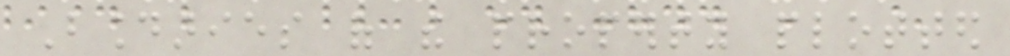Boundaries of the property plotted
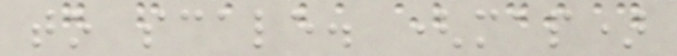to scale. (map)
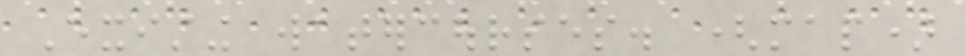Existing watercourses. (map)
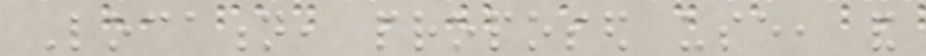Location, proposed use, and
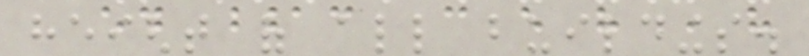height of all buildings.
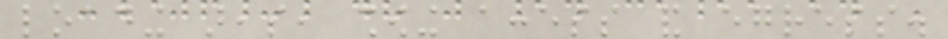loading areas, showing access and egress.
